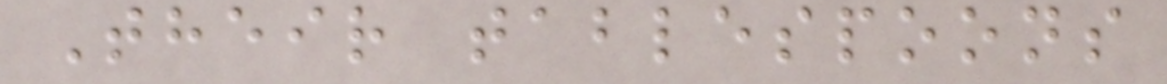Their tablespoons
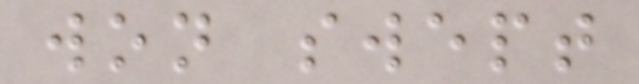won swept
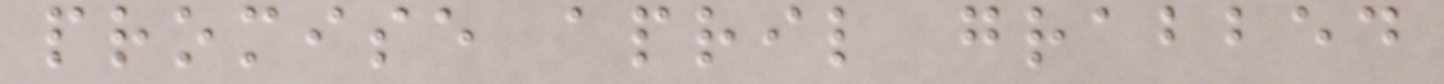promise april grabbed
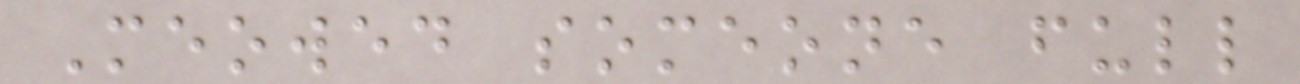Meowed someone full
